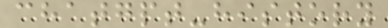chatgpt-history
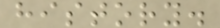history.
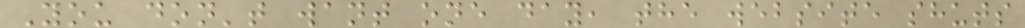You don't want one day, the website shuts
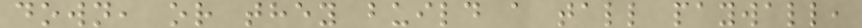down, or they build a tall paywall,
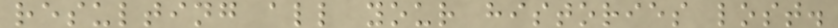resulting all your histories lost.
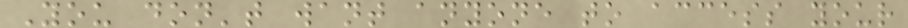You don't want anyone to access your
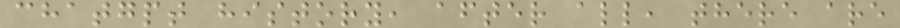chatgpt history, after all, there are
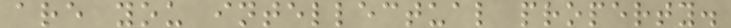are you intellectual property.
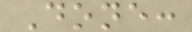Done:
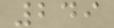249
